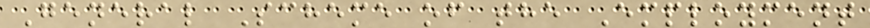General Scheme of the Employment
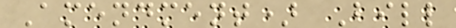Amendment) Bill
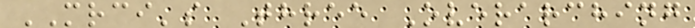MRCI's Three Overarching
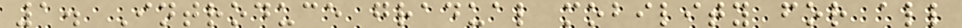1. Introduce gradual mobility for all
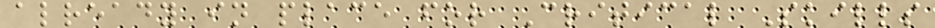already in place for Critical Skills
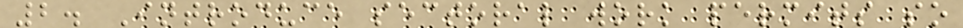2. Introduce sectoral work permits so
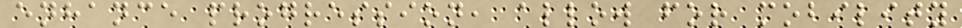enhance progression, allow for mobility
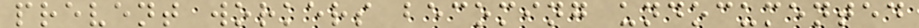prevent workers becoming undocumented
